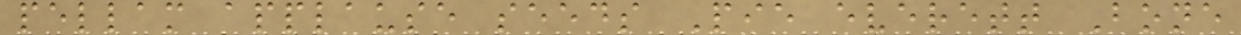pellam applause seeds Pie everett Bone
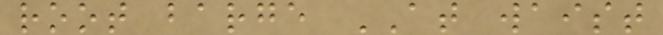root barge AT waist
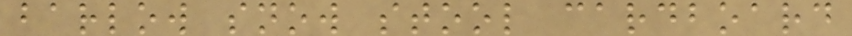barlow snow stool cardboard
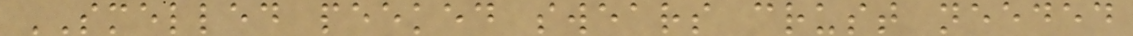SMELLED peeked swears crust needed
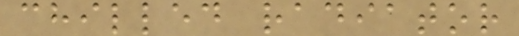chilled radiator
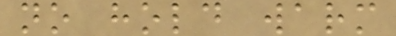no hold warm
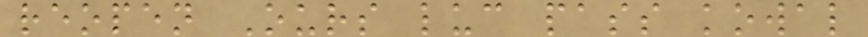reopen Ours luc pass kowal
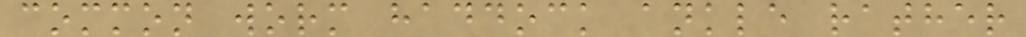common worm haddock ankle rather
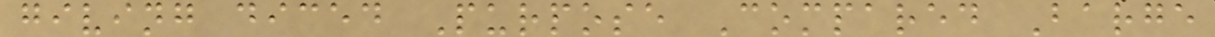giving diced Purpose Compared Barge
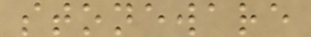stoneware
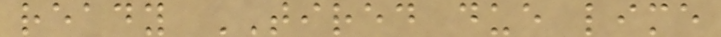ready TIRED due lime
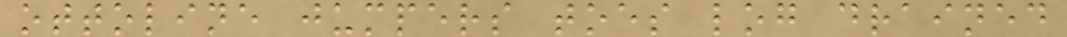ottoline jumpers toes log drained
